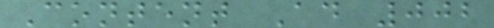Content Ad 002
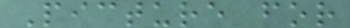Picture for
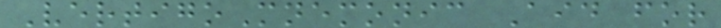VertigoMnemonic Aid for
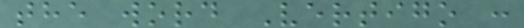the word Vertigo :
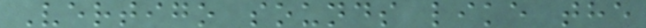Vertigo sounds like the
